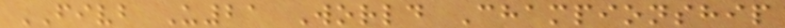FIVB U21 World Championship
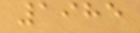1985
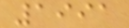1991
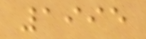1995
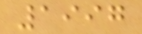1997
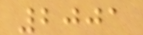2001
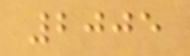2005
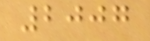2007
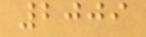2009
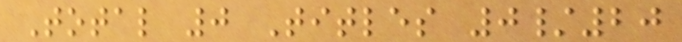Total 0 Titles 0/20
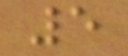5
